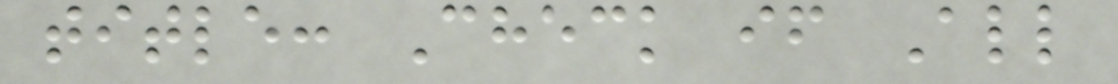title: Check if All
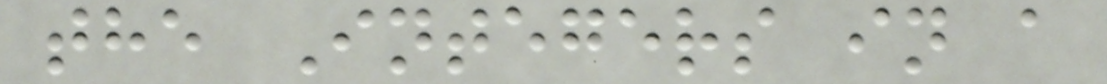the Integers in a
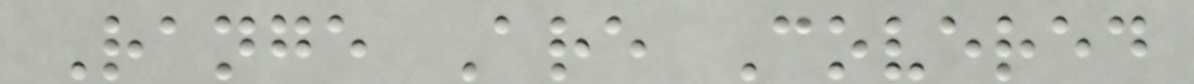Range Are Covered
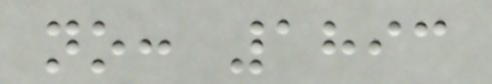no: 1893
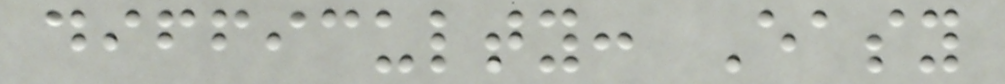difficulty: Easy
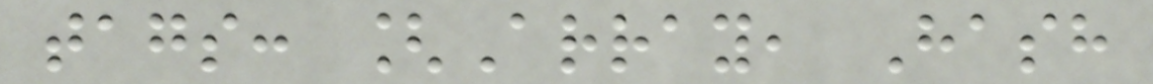tags: [Array, Hash
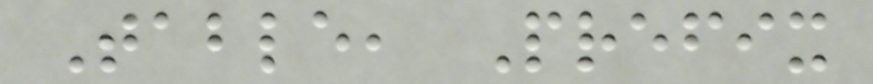Table, Prefix
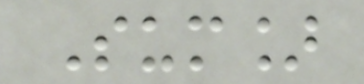Sum]
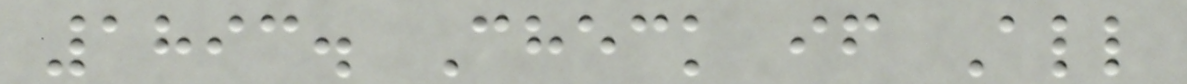1893. Check if All
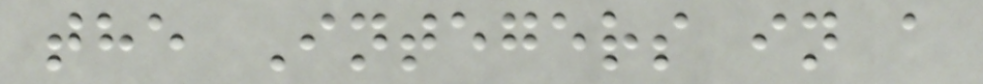the Integers in a
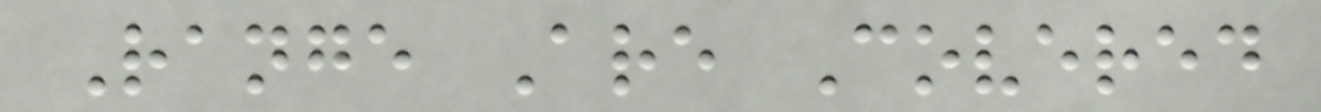Range Are Covered
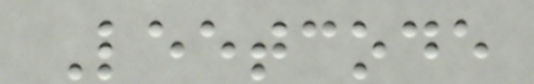Leetcode
